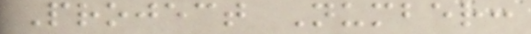Project Number:
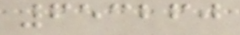653260
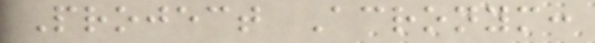Project Acronym:
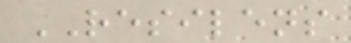RESILENS
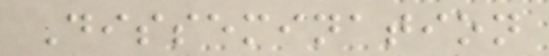Dissemination
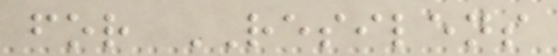for RESILENS
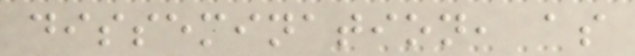dissemination, as
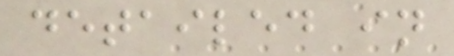detailed in
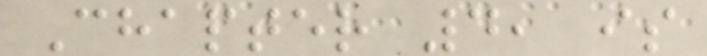Chapter 4, is
